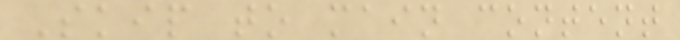Skip to main content
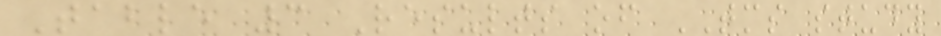Table 3 Results of TMS study
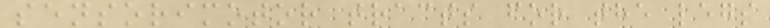sensorimotor tracts for the legs
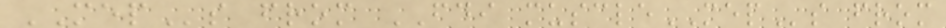MEPs from FDI muscleMEPs from
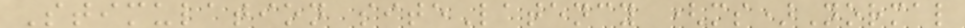Stimulation siteLatency (ms)Normal
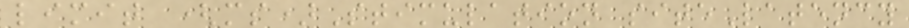limit (ms)Stimulation siteLatency
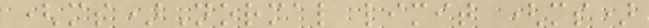(ms)Normal limit (ms)
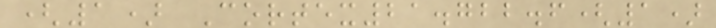(1) Cortex21.722.6(1)
